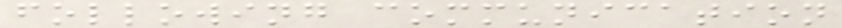following communication
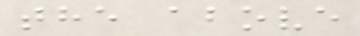the above
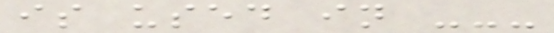is used in ---
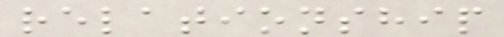relationship
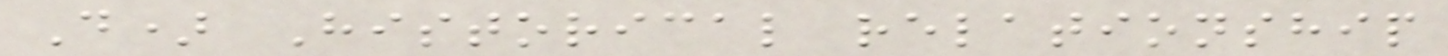D) Historical relationship
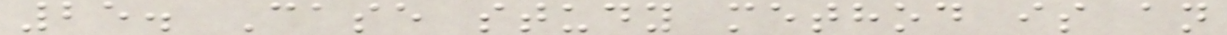25. Case study method is an
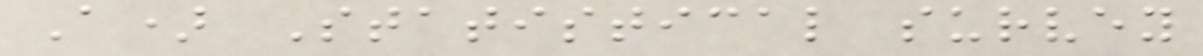A) Statistical survey
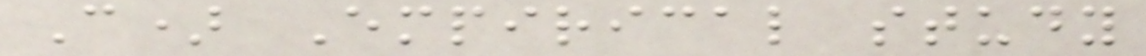C) Empirical study
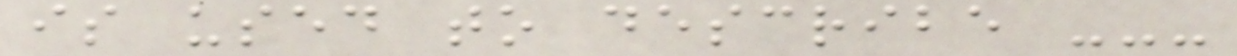is used to describe ---
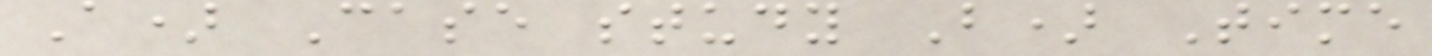A) Case study B) Time
